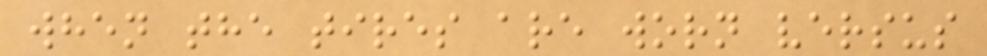when the tires are worn versus
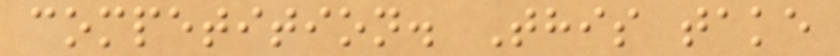competition. This take
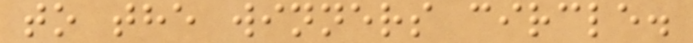to the winners circle.
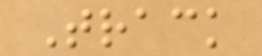Track
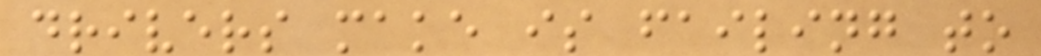drivers make is failing to
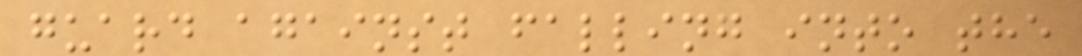guard against falling into the
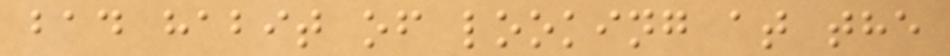bad habit of looking at the
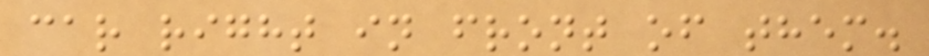car right in front of them.
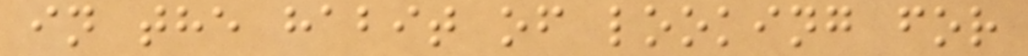in the habit of looking for
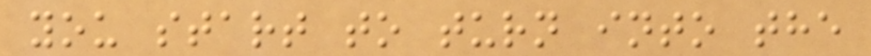you start to turn into the
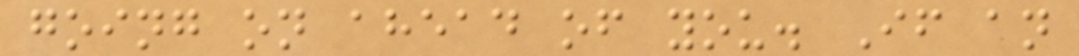going on ahead of you. If an
